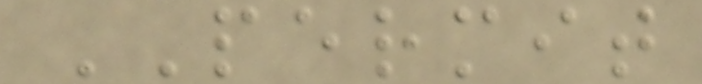PERMIT
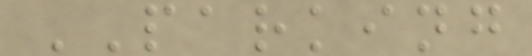PARKING
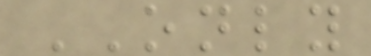ONLY
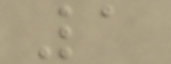1
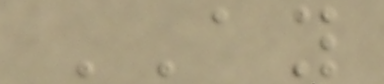AY
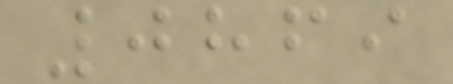0869
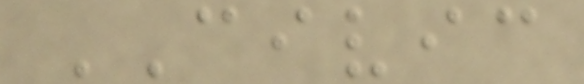CIVIC
